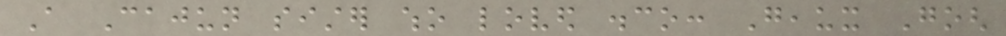A Cajun sister who loved disco: Geaux Gogh
